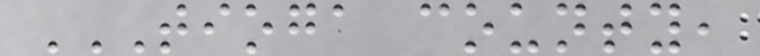TIOGA COUNTY,
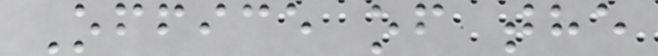Office of the
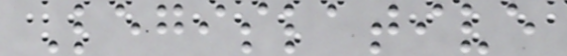Legislative
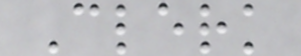Clerk
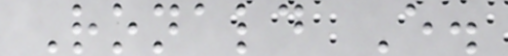Ronald E.
